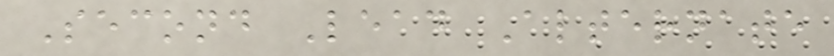Second Lead Alternate
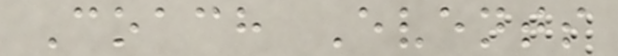Coach Events
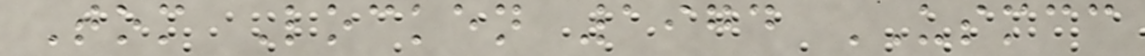Tom Locken 1974 USMCC
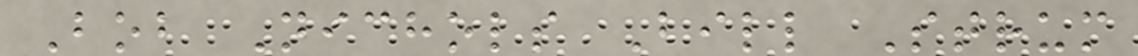Bob Nichols Bill Strum
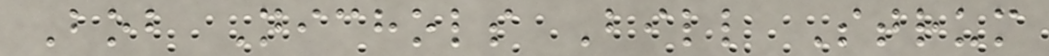Bob Nichols Bill Strum
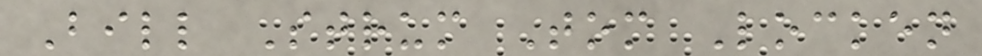Bill Strum Tom Locken
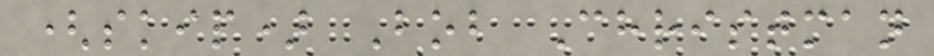(skip) Bob Christman
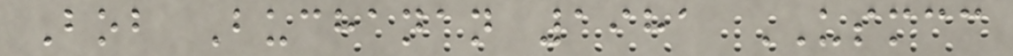Bob Buchanan 1981 USMCC
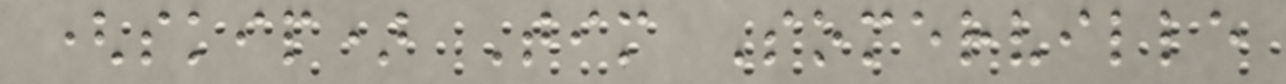(skip) Tim Somerville
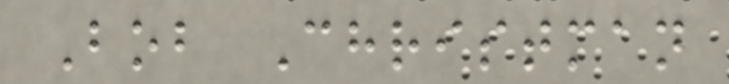Bob Christman
